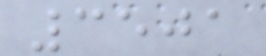3501
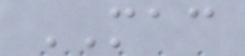MAC
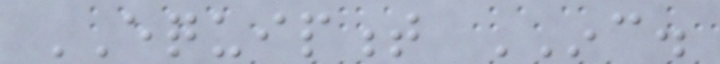EQUIPMENT INC.
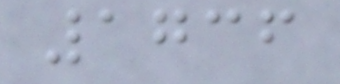1736
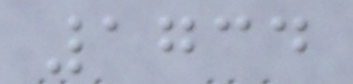1734
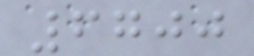6700
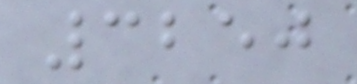3250
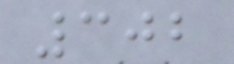302
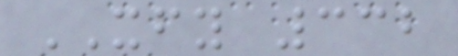XFY 332
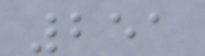251
